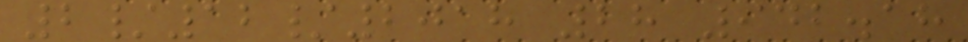2/12/2018 28 942.18
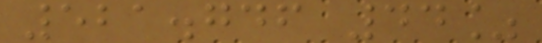521.746 44%
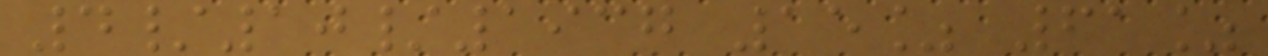4/10/1937 15% 61%
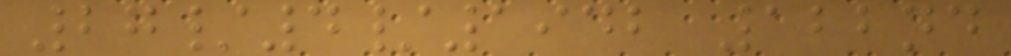27/4/1942 122nd
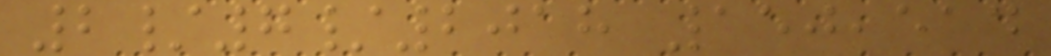2/7/2018 150,514
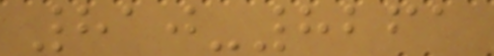810-8261
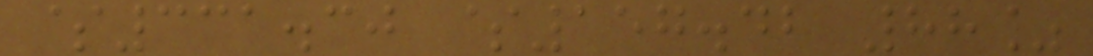$331.30 $157.42 88%
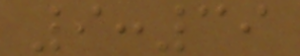9:39
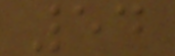54
